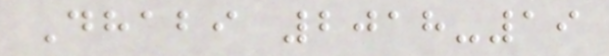Dhabi 2018-19
